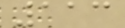113
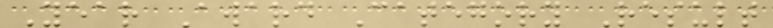Year Award Category Result
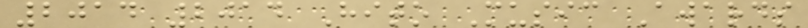2014 2014 Hito Music Awards
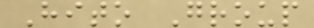Hito Group
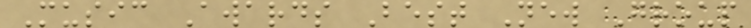Music Awards Best New Group
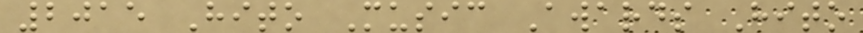2015 Hito Music Awards Hito
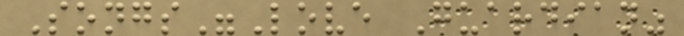Songs"Love Guardian"
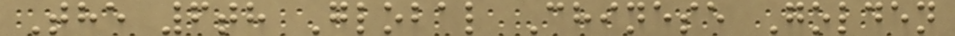The 6th Global Chinese Golden
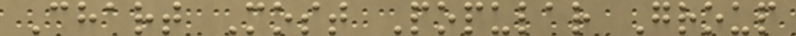Chart Most Popular Group
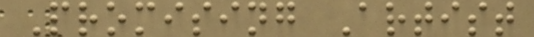Promising Artist
